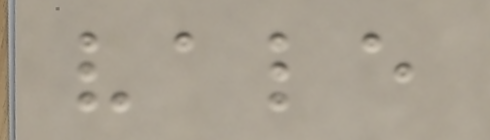vale
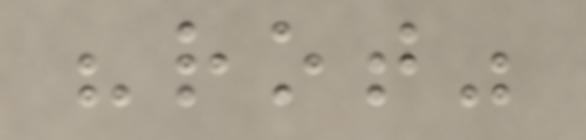"rot"
